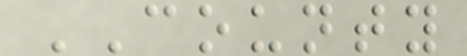COUNTY
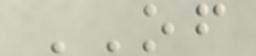OF
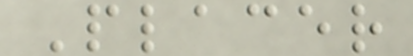Placer
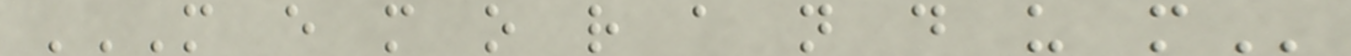M E M O R A N D U M
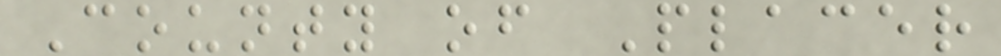County of Placer
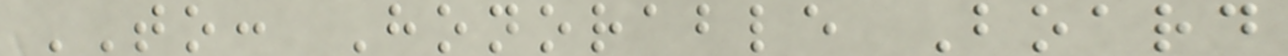TO: Honorable Board
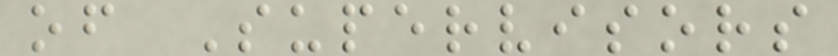of Supervisors
